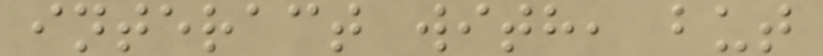interact with, but
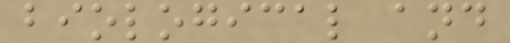biological and
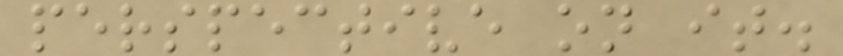perspective on it.
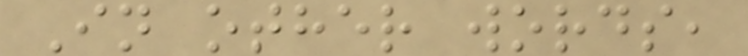In other words,
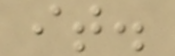it.
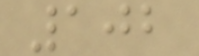102
